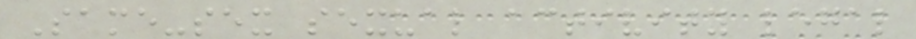Same-sex sexual activity legal
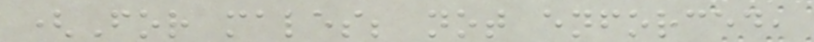(For males; not enforced,
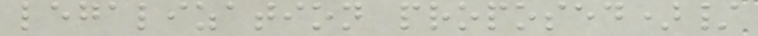legalization proposed)/
